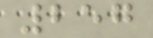257
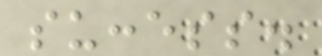success.
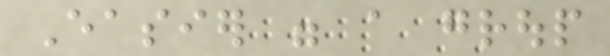Easier were a group
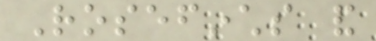Rosefinchs and
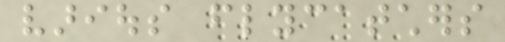various flycatchers
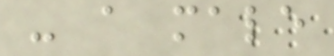- a male
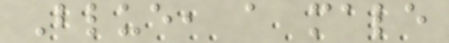Blue, a male
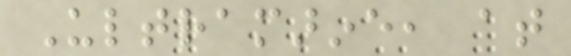Ultramarine, at
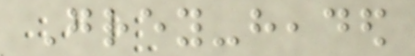Grey-headed
